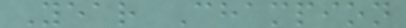Year Champion
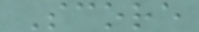Score
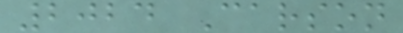2024 Carson
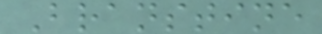Branstine
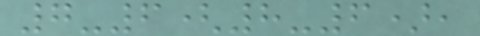7-6(8-6),
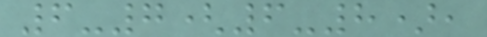6-7(6-8),
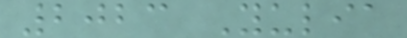2023 Yulia
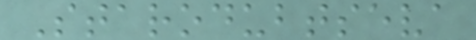Starodubtseva
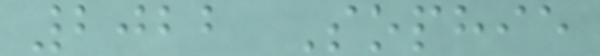2022 Sophie
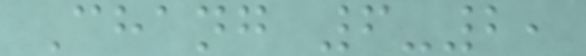Chang 6-2,
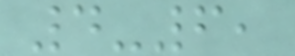4-6,
